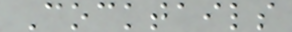Cocktails
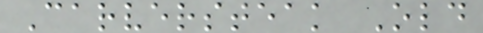Carversteak Old
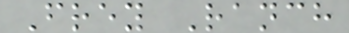Frey Ranch
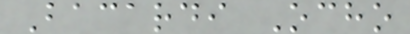Bacardi Ocho
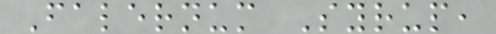Falernum Syrup,
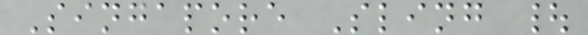Singapore Sling |
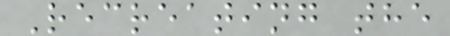Recreating the
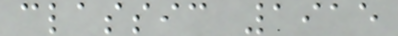classic 1915
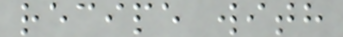recipe with
